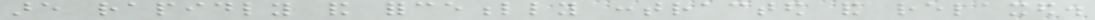are rapidly and forcefully contracted and relaxed.
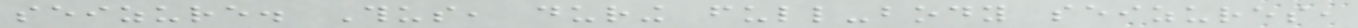seizure. Thus, during full-body seizures,
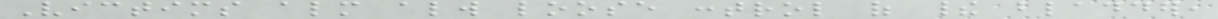Victims almost always loose control of their bladder,
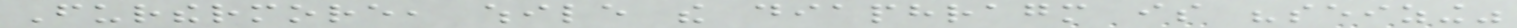Furthermore, while the diaphragm is "seizing"
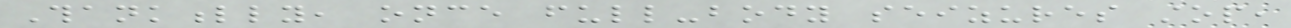Thankfully, once full-body seizures stop,
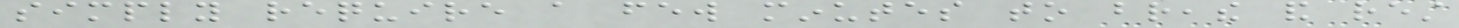simply require a few minutes to breathe and rest
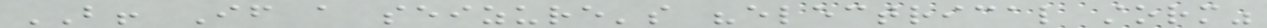BUT! If a seizure's "electrical storm"
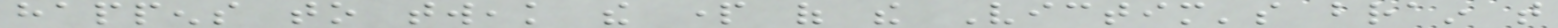happens to tweak the part of the Victim's brain that
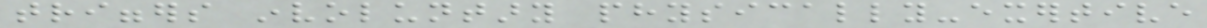triggers involuntary physically-exertive
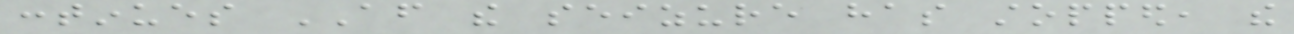continues AFTER the seizure has stopped, the
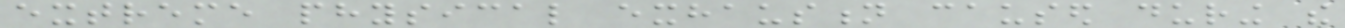extreme physical exhaustion caused during the
